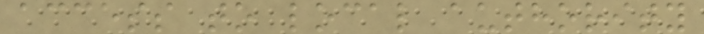access to local authority
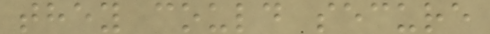they could secure
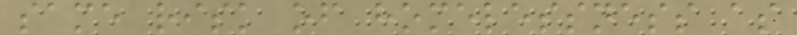same risk of homelessness as
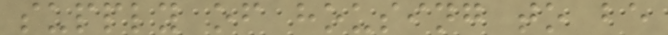supply of housing to be
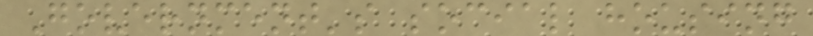Government's social housing
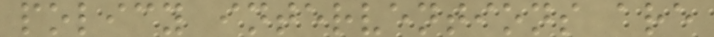policy interventions are
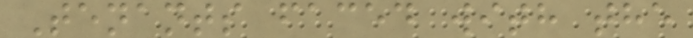Tenants faced with the
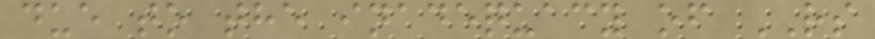due to the inadequacy of RS
